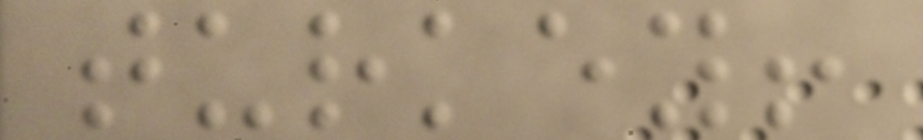turkey!
